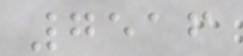7516
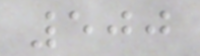500
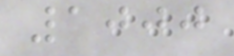1000
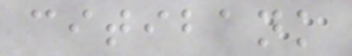citibank
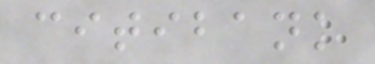citibank
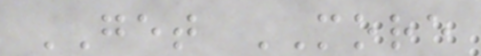GET MORE
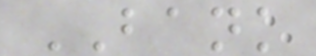BANK
